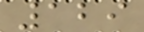129
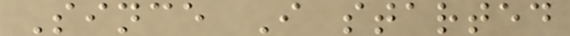Since I started
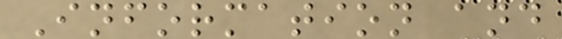Information and
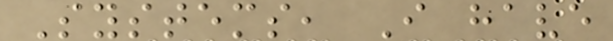Systems, I have
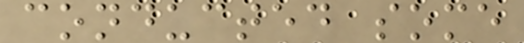conducted some
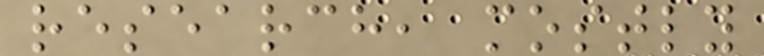research, mostly
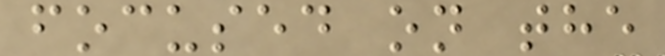focused on the
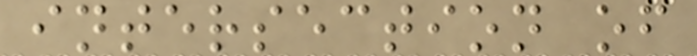intersection of
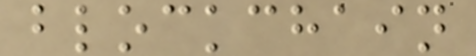blockchain
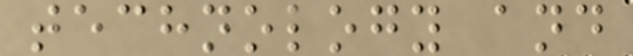technology and
